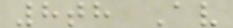8th Av
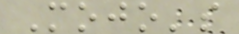Mojo's
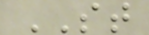ST
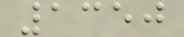1350
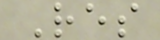Res
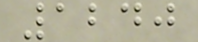1240
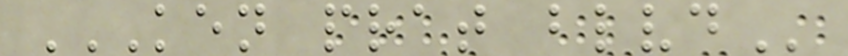KEN PRAT BLVD
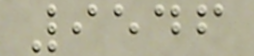9546
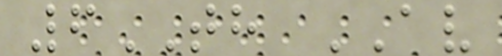6TH AV
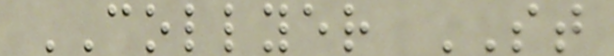COLLYER ST
